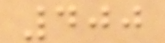400
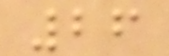26
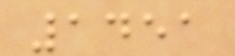1451
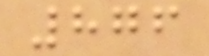876
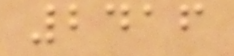2416
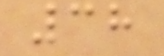38
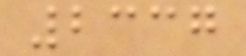2337
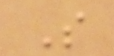S
